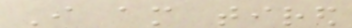I am tired
